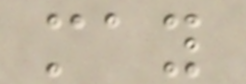may
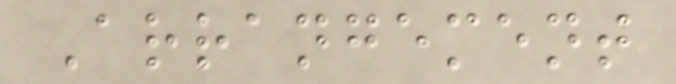Arrangement
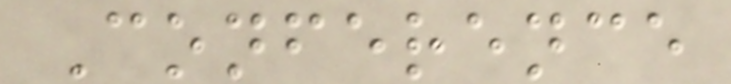Conference
